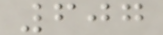607
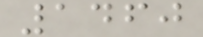1460
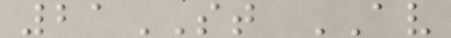21ST AV
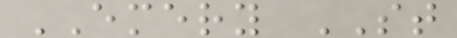EMERY ST
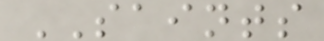SAINTS
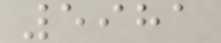5981
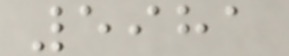5981
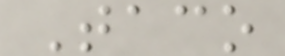Taco
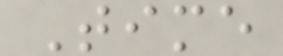Time
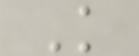K
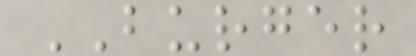BURGER
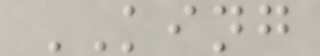KING
